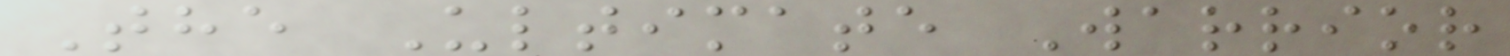The Ultimate Warrior
